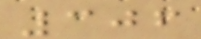306
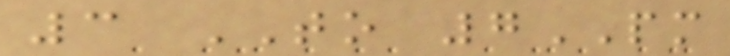3 TO 7PM
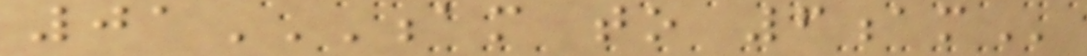01AM TO 6AM
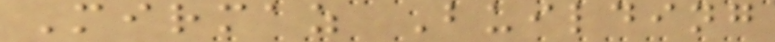Mirmaz Building
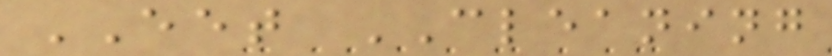EET CLEANING
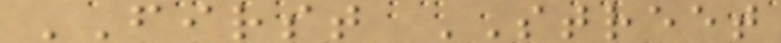FIRST STREET
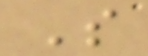S
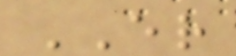ER
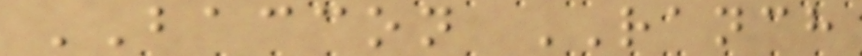BACCON RANCH
